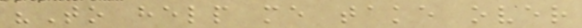"To help me take over
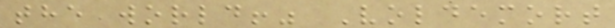the world!" Voldemort
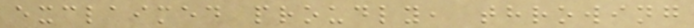exclaimed proudly, throwing
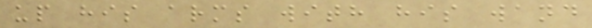up his arms with his wand
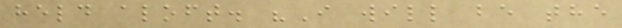held aloft. "I will be the
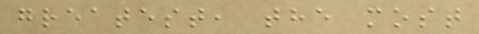greatest, the most
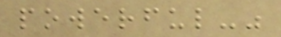powerful-"
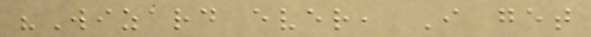"Wizard ever, I get
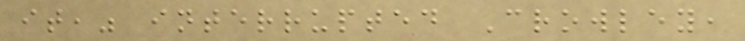it," interrupted Crowley,
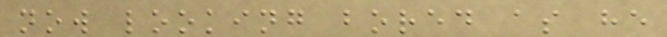now looking bored as he
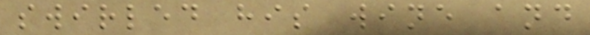swirled his wine and
